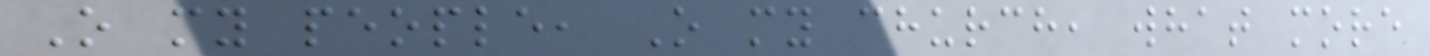O my people, O my church, what more
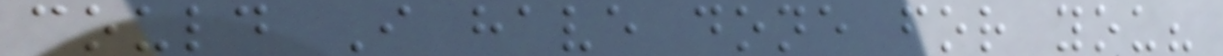could I have done for you?
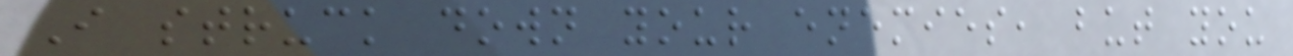I struck down your enemies, but you
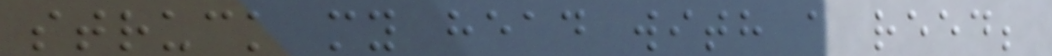struck my head with a reed;
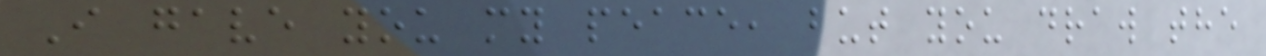I gave you my peace, but you draw the
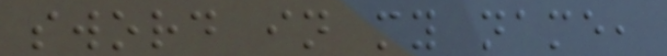sword in my name,
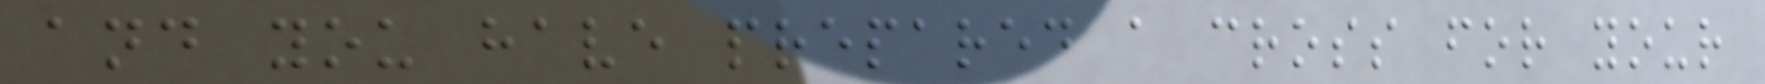and you have prepared a cross for your
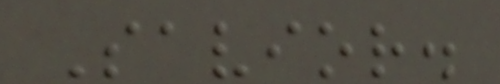Savior.
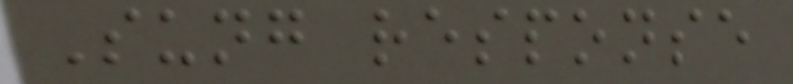Sung response
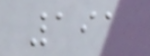191
